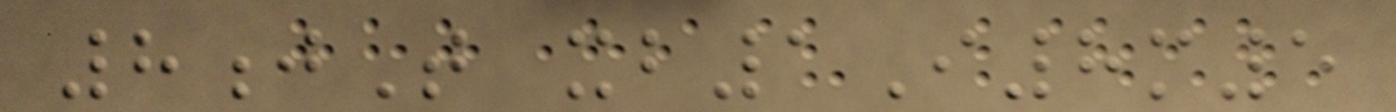8jT xb1I8m5
